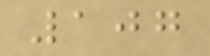107
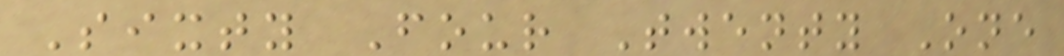Sixty Four Twenty One
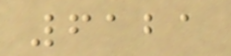6121
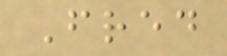Fred
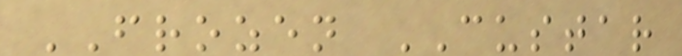FROZEN CUSTAR
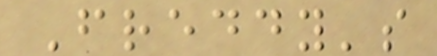Freddy's
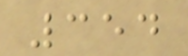354
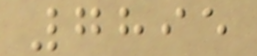7895
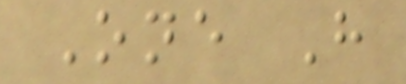One H
